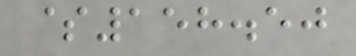$158.50
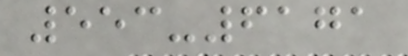553-6171
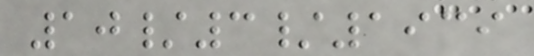10/3/1939
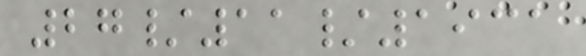27/11/1931
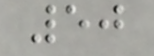50
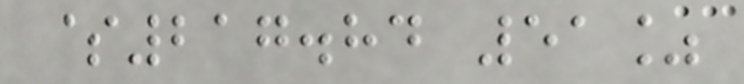$217.84 51%
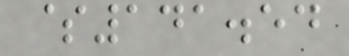$141.54
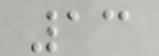13
